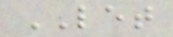LET
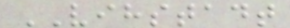VIHSTADT
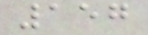157
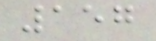157
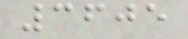3605
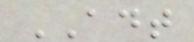ADT
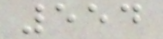554
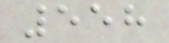558
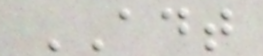ADT
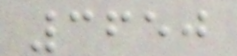3650
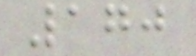170
